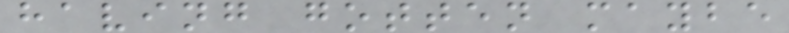having gotten maybe
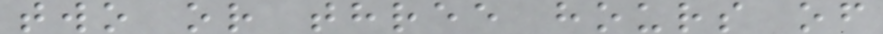two or three hours of
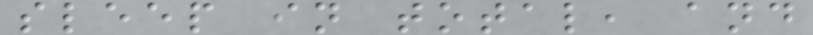sleep in total, and
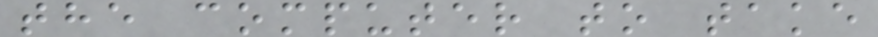the computer to take
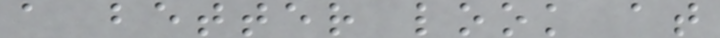a better look at
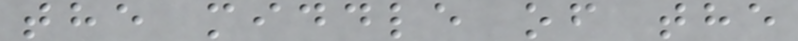the middle of the
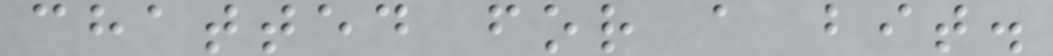chatted for a bit.
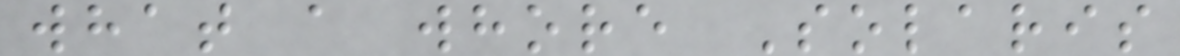what a whore Solaris
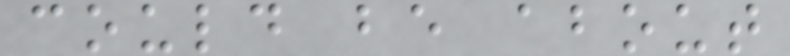could be about
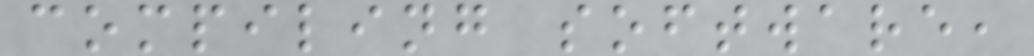compiling software,
